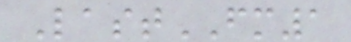LastFM1
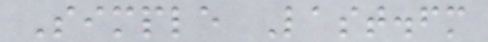Simple Last.fm
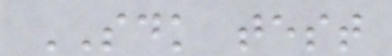SDK test
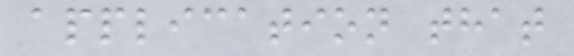application that
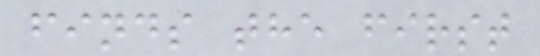finds the first
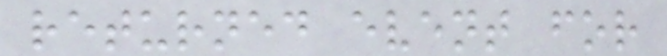returned event for
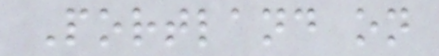Portland on
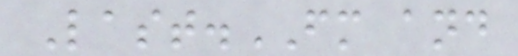Last.FM and
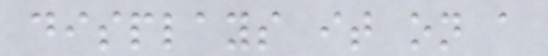displays it on a
